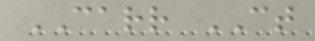CARR CT
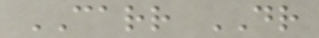CARR DR
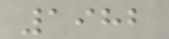1982
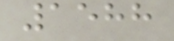1588
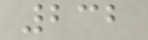232
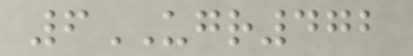6UGR472
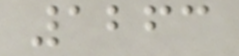1263
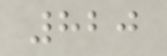820
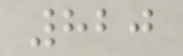820
